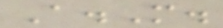A.M.
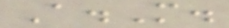A.M.
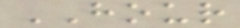HOUR
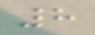8
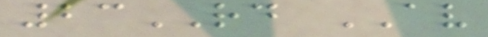23RD AV
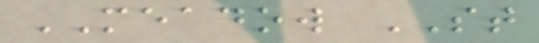MEADOW ST
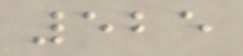525
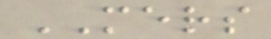MERS
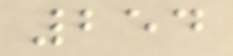254
